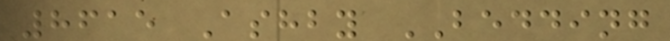8615 Ashby BEDDING
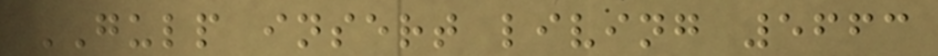GULP insert living 5663
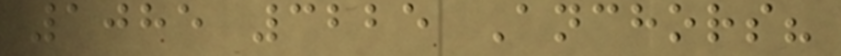1085 3225 Anchors?
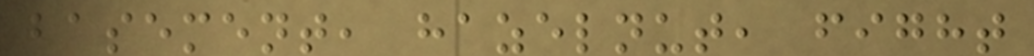basement, hazelnut, fight
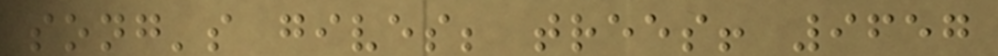song's gives; trees! 9657
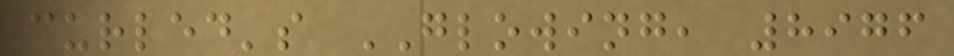curled's GLOWING, 8976
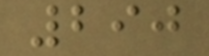290
